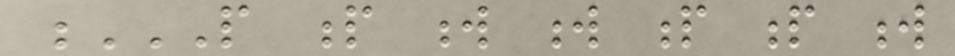P P W W P P W
